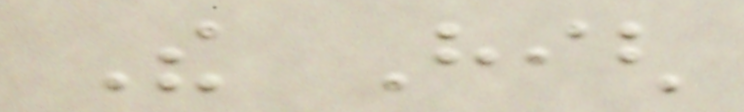The High
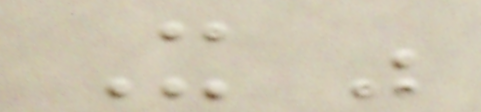It was
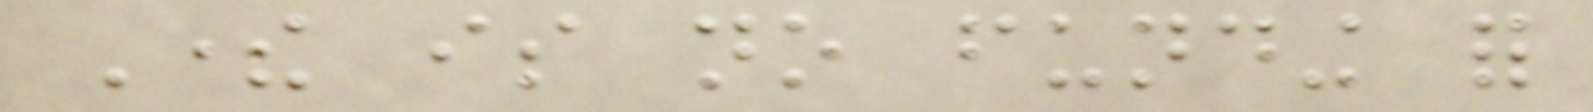There is no funding for
